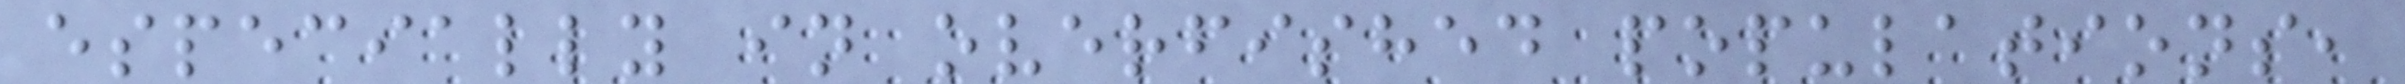especially in overfished populations,
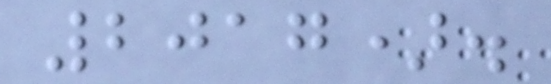2017).
